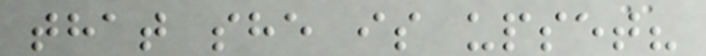that she is upset?
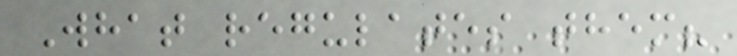What regulates them?
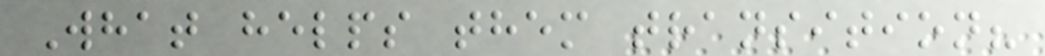What helps them transition?
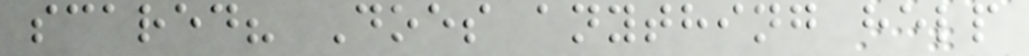scared? Does anything help
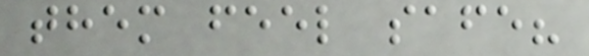them feel safe?
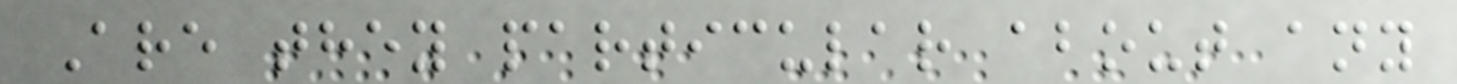Are they particular about any
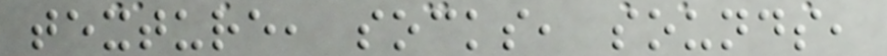texture, socks, sounds,
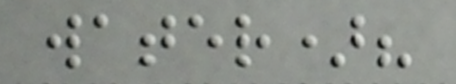water)?
